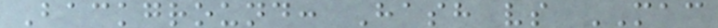Background: Hash vs MAC
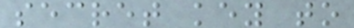secret key to
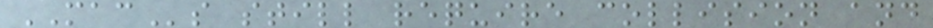MACs still require collision and
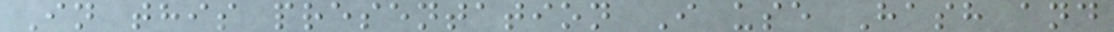In this presentation I use Hash and
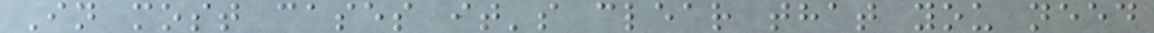In most cases it's clear that you need
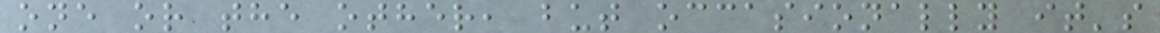one or the other, but occasionally it's
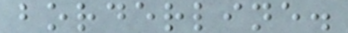borderline.
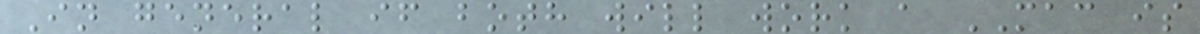In general if both will work a MAC is
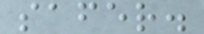safer.
